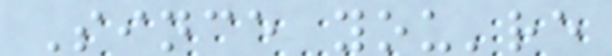Since you're
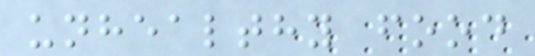unhealthy food
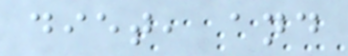diet, and
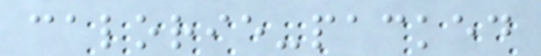calorie-packed
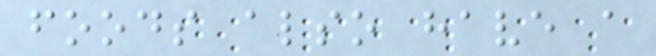foods also have a
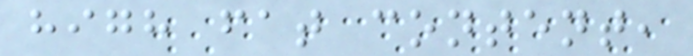high fat content,
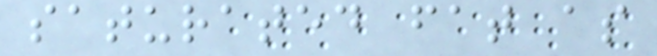saturated fat as
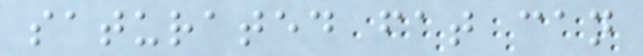saturated fat can
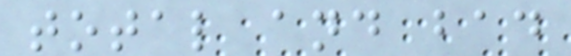total and bad
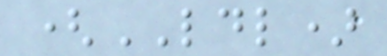(LDL)
